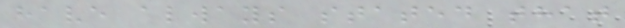have always stated that
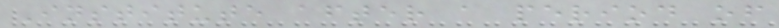Institute after a period of
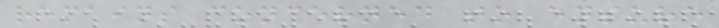remains concerned to ensure
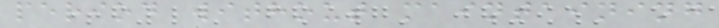period without maintaining
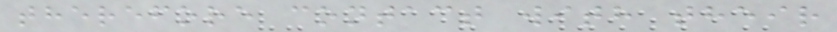therefore contact with their
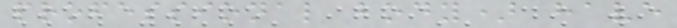professional body) have
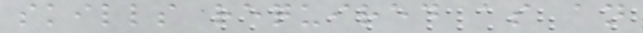skills required as an
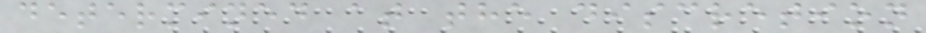determined at the discretion
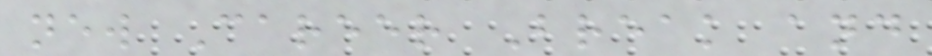new Career Break and
